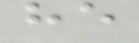he
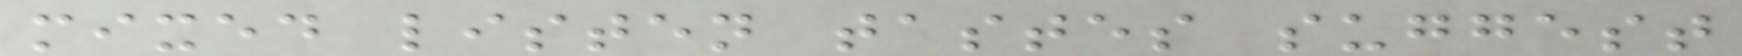mixed listen tastes suggest
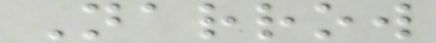Narrow
